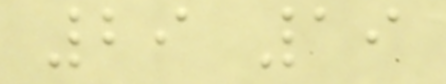29 19
